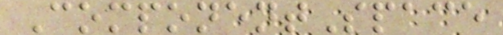ComponentSpace
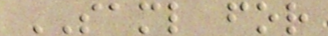SAML for
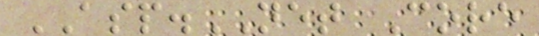ASP.NET Core
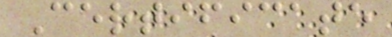Certificate
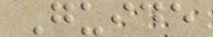Guide
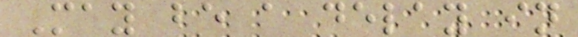May be a delay in
